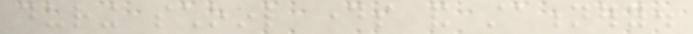during school days and stationery.
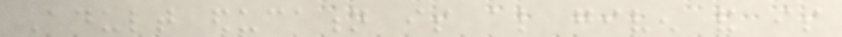Adult education is also given and is
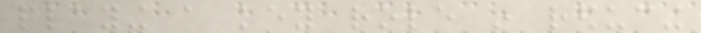playing a key role in reducing
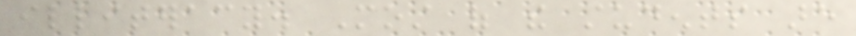illiteracy. Most of the students are
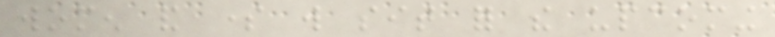women and some will sit for the upcoming
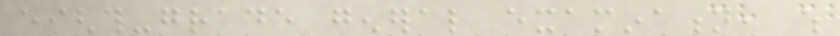eighth-grade general examination, which
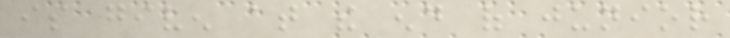is given at the end of junior
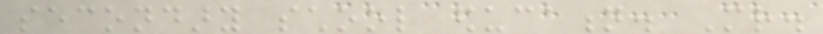secondary school education. Mr.
